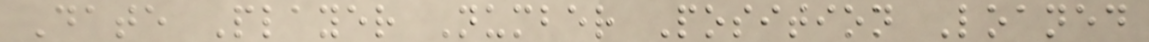Date Player Number Position Loaned
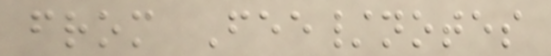from Fee/notes
